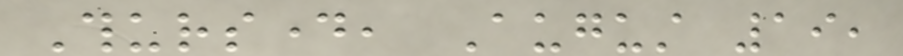Thursday, August 19,
